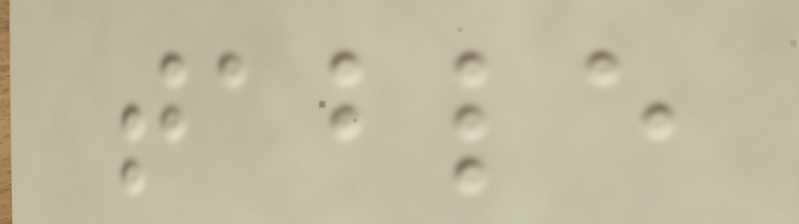table
